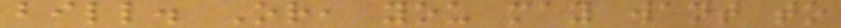bill. Or, you may want to
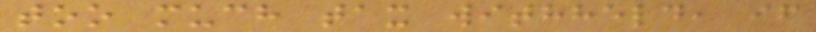too much tax withheld, if
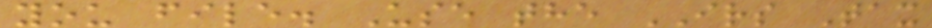you file. Use the IRS Tax
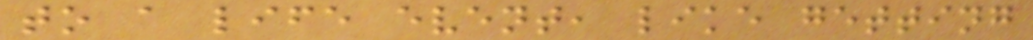to a life event, like getting
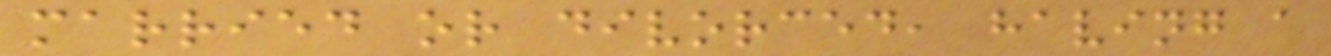married or divorced, having a
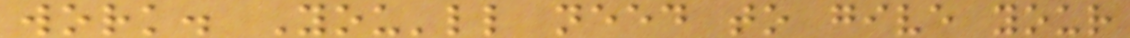work. You'll need to give your
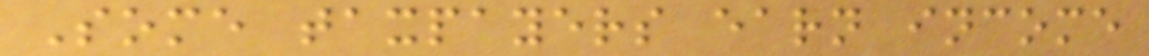Some taxpayers earn income
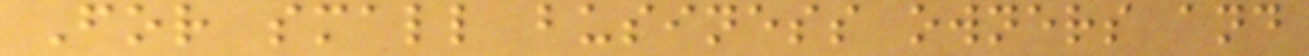For small business owners and
